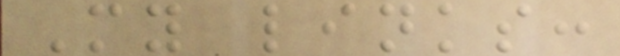My links:
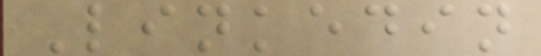Linkedin
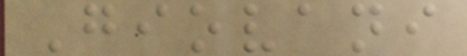Giovani
